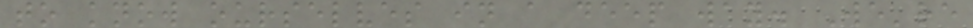to know ourselves in a deep way. We're
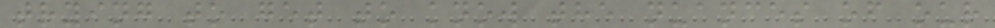trying to get to know the nuances of our
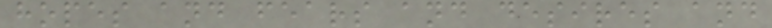hopes and fears and desires and
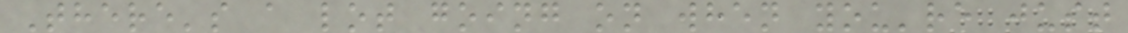There's a lot going on when you're just
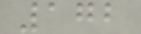172
